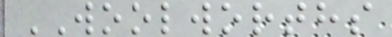WOOLWORTHS
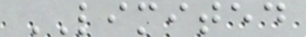LIMITED
